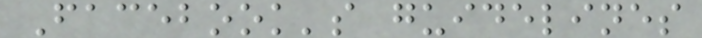Facebook's guidelines
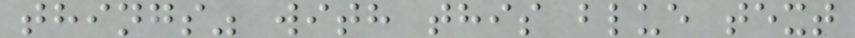things" with this blue text
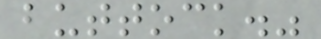buttock."
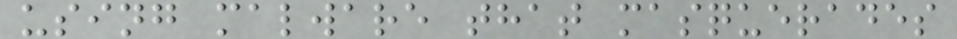using malware that masquerades
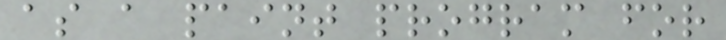as a paint program for
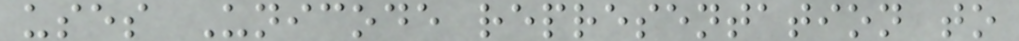uses Unicode representation to
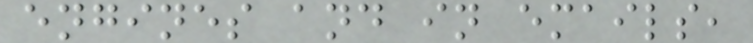engines and in emails,
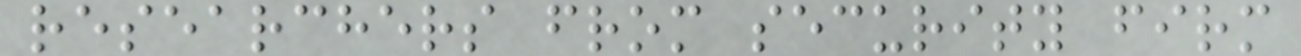researchers from security firm
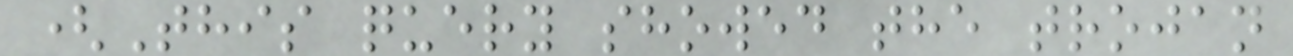(This query showed the trojan
